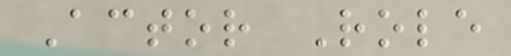Actor Role
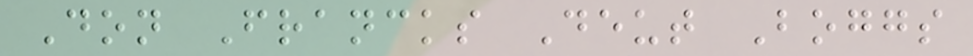Don Francks Deut Boggs
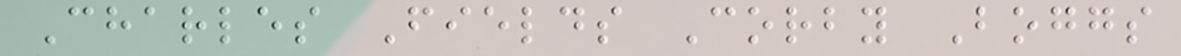Charles Fields Corby Boggs
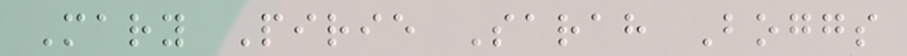Mary Pirie Sarah Boggs
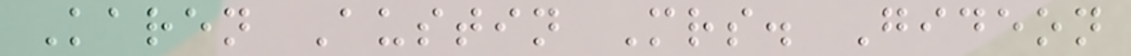Karen Austin Mrs. Gideon
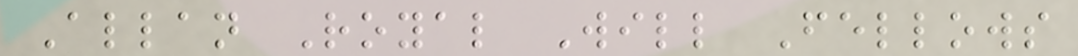Allan Royal Will Fellows
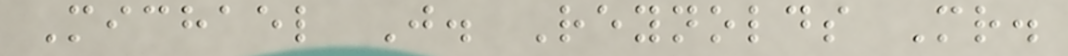Michael J. Reynolds Mr.
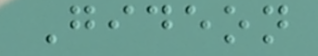Gideon
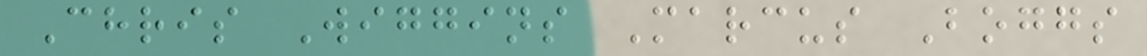Chris Wiggins Marcus Boggs
